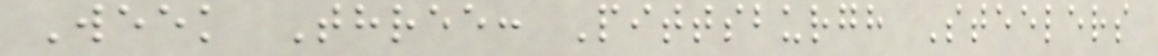Week Three: Pittsburgh Steelers
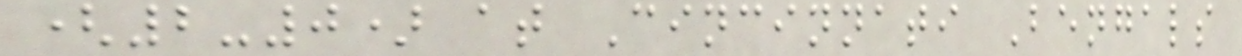(2-0) at Cincinnati Bengals
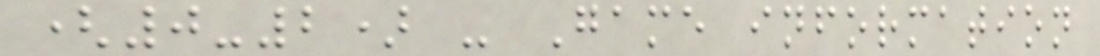(0-2) - Game information
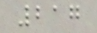217
